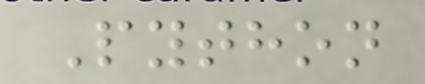Python
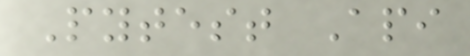Pytest Api
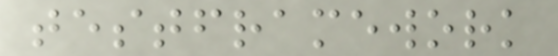testframework
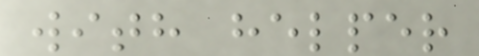with helper
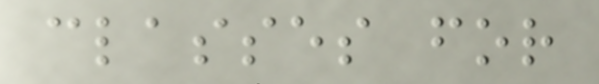classes for
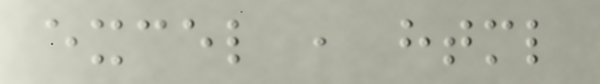excel , html
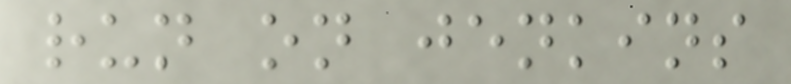run on jenkins
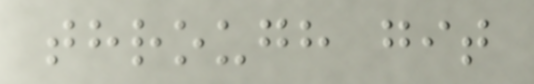through git
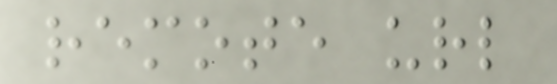remote url
